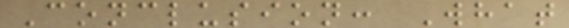Conclusion: What
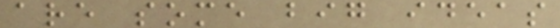are some big ideas
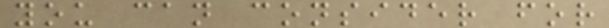you can consider for
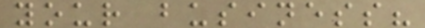your business?
